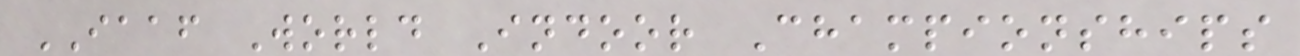IAAF World Indoor Championships
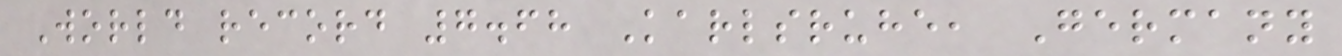World record 7.68 Karlsruhe, Germany
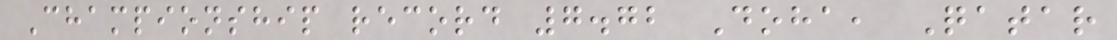Championship record 7.72 Doha, Qatar
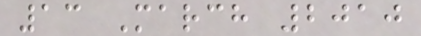13 March 2010
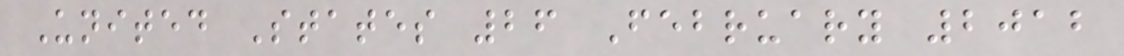United States 26 February 2012
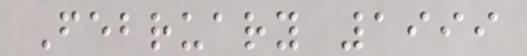February 1999
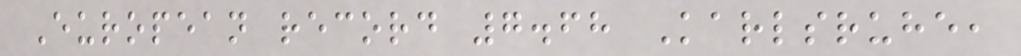European record 7.68 Karlsruhe,
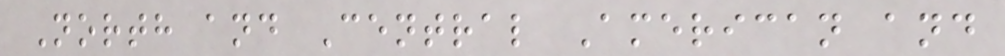North and Central American and
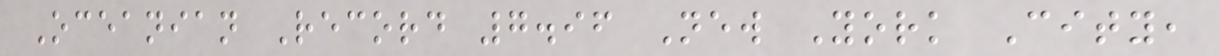Oceanian Record 7.96 New York City,
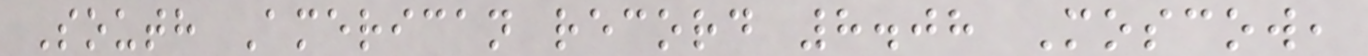South American record 8.08 Moscow,
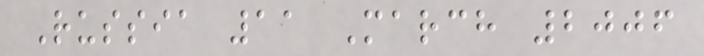Russia 11 March 2006
